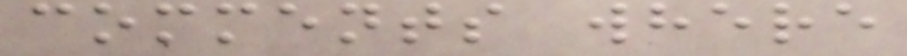comments where
